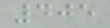405
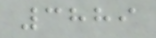3889
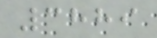3889
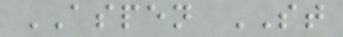ASPEN ST
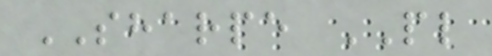SHARPE PL
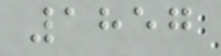1857
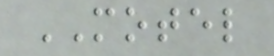MOTEL
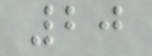20
